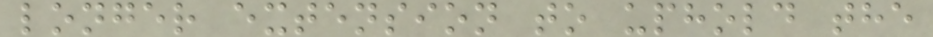longer extension to uphold the
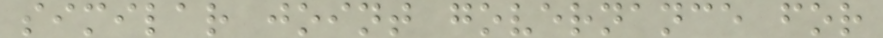similar joint governance for
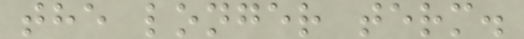the longer term.
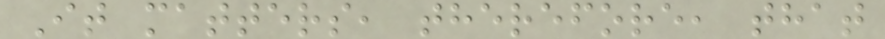It matters, therefore, that
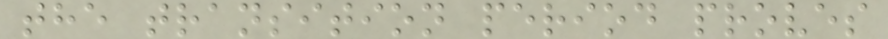the transition period proves
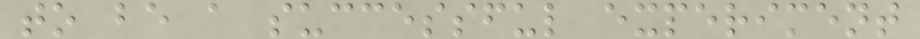to be a successful experiment
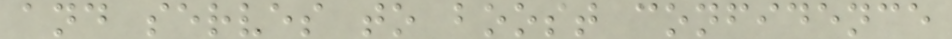and serves to boost confidence
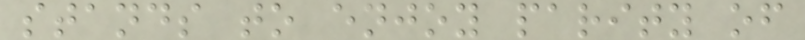stands to enjoy parity of
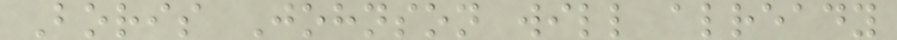Boris Johnson will already
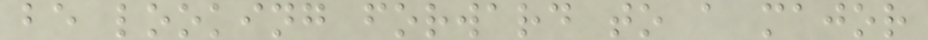be looking forward to a major
